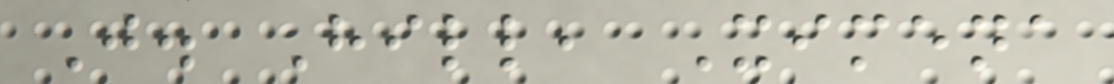J. Hill, Ximena
